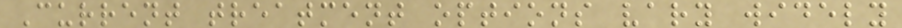Current treatment options vary widely
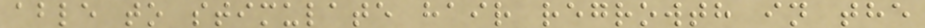able to stimulate hair regrowth in the
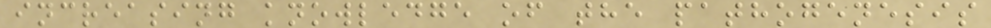increasing knowledge of the pathogenesis
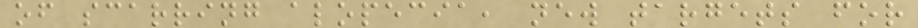of scarring alopecia, new targets for
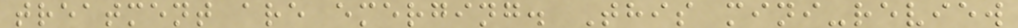treatment are emerging. This mini-review
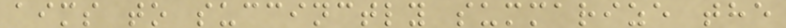aims to succinctly summarize the
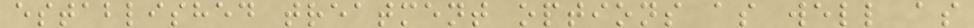established treatment options as well as
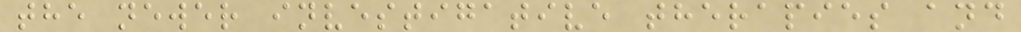the newer investigative therapies and
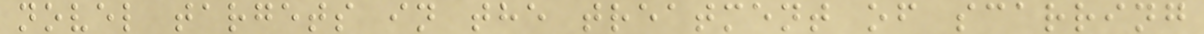novel targets in the treatment of scarring
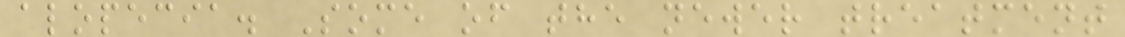alopecia. Some of the newer treatment
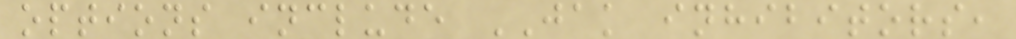options include JAK inhibitors,
